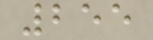255
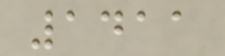1411
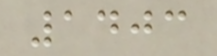1403
